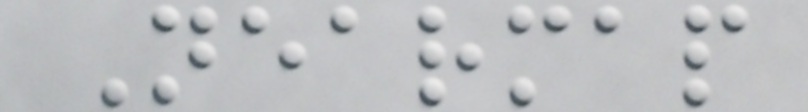Nearmap
